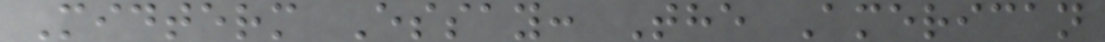Midterm Essay: The American
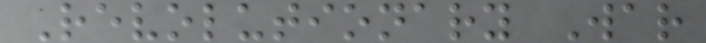Revolutionary War
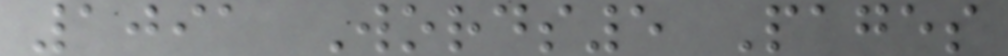1091 Words5 Pages
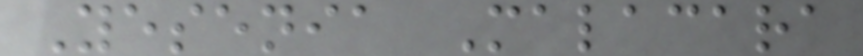Yesenia Malacara
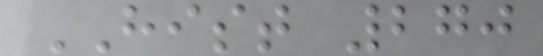HIST 270
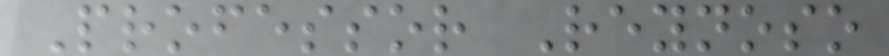Professor Reynoso
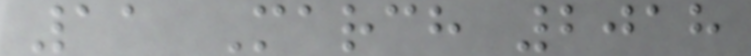11 March 2018
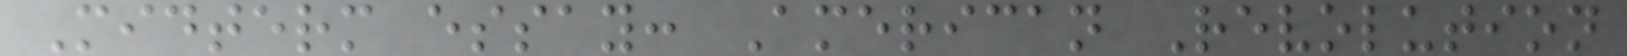Midterm essay: American Revolution
